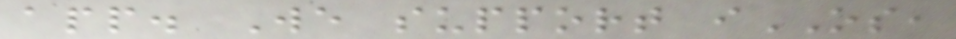app. We support iOS,
